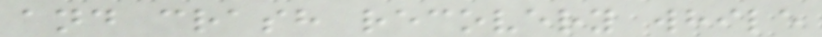and crash recovery while
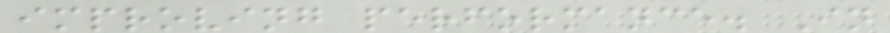improving performance. In
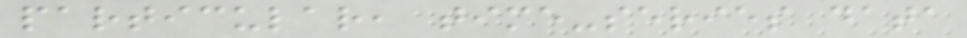particular, time-series data
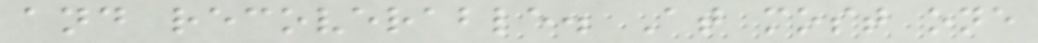and recoverable. At most one
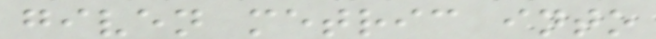given metric into
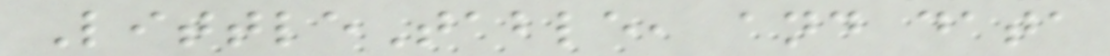LittleTable, and data
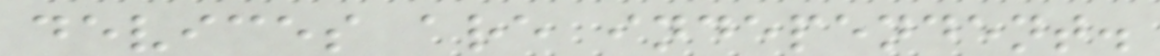devices are independent.
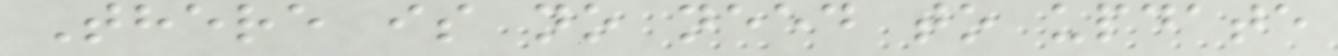There is no need to update
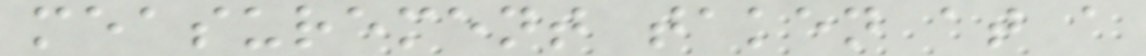measurement taken at a
